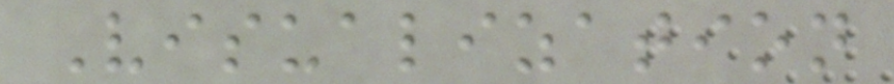Visualization
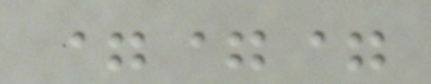===
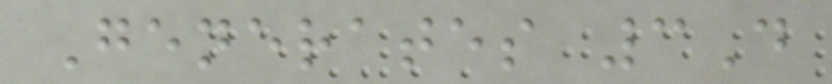Generates 3D
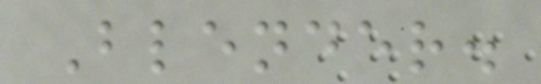Blender.
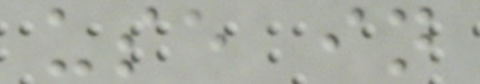use in
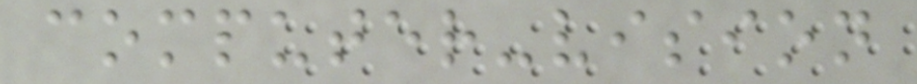computer-vision
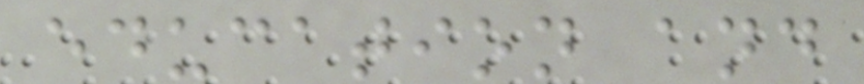education and
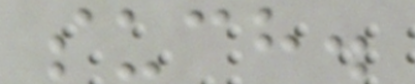such.
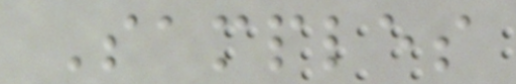Samples
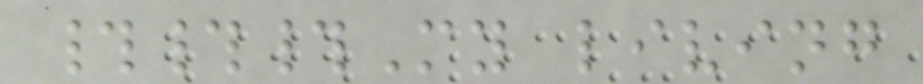###My living
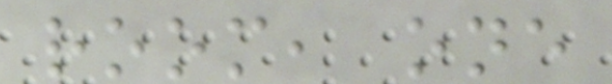room, one
